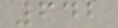642
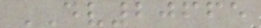DV20665
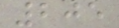205
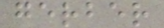gerber
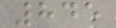845
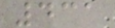431
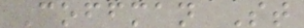Coffman St
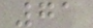71
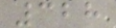328
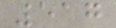517
